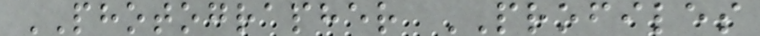PHOTOGRAPHER PROFILES
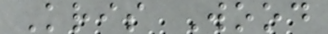Kris Wood
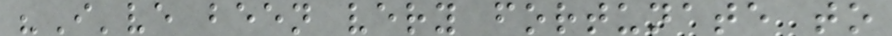"I've been very fortunate to
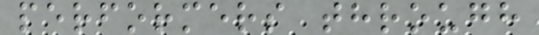performers through
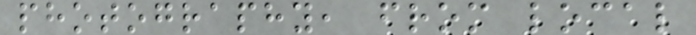photography, from local
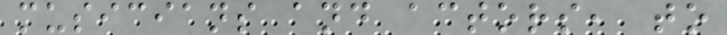musicians and actors, to
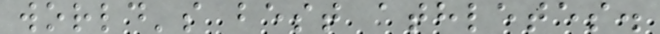world's best athletes.
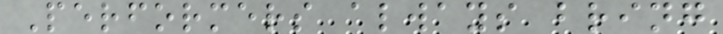Performers always bring
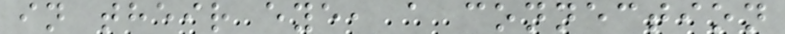in their eye, a connection
